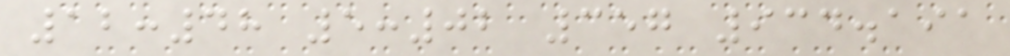12:48 5:02 357 934.191
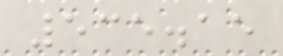535.15
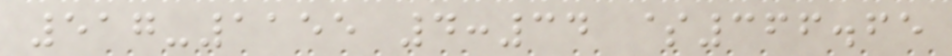517-1155 4:34 $366.65
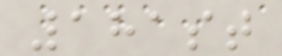181st
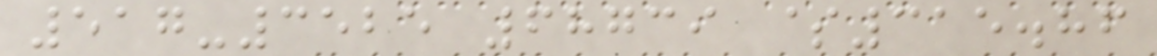517-3525 68739 $315.86
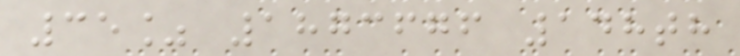35% 1873676 148th
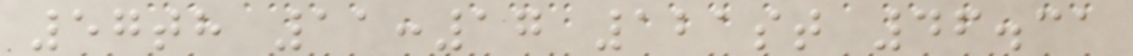57th 11:17 121st 46.31
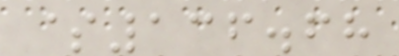$136.68
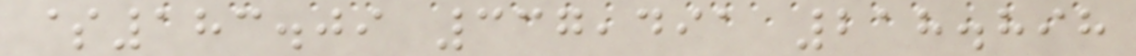$183.09 337,491 218.898
